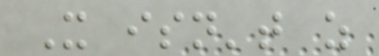It isn't as
